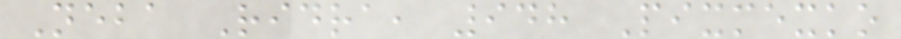Neba Ridra, 948 Pixmexko
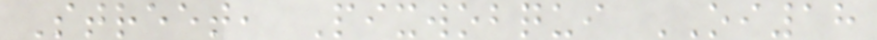Street, Pixwobqui OI18
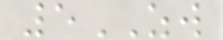5ZW
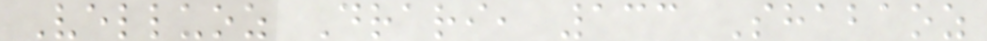Velluoz Drari, 133 Shabaoz
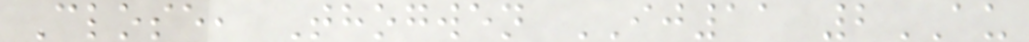Close, Thogwen IJ11 2AU
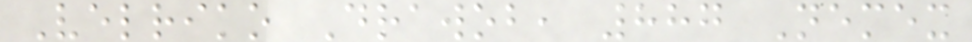Velriko Drawob, 887 Nemex
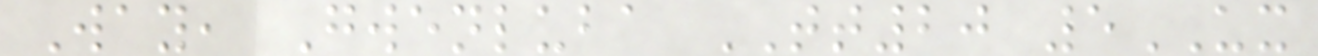Way, Gwenluba TT20 5UX
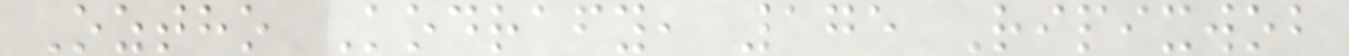Oztho Kodrafy, 175 Ripixwob
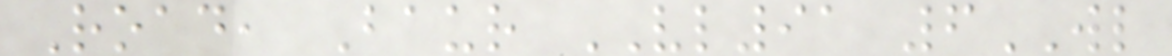Road, Baur VL91 6WL
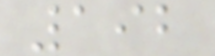192
